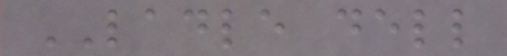LADLE dell
